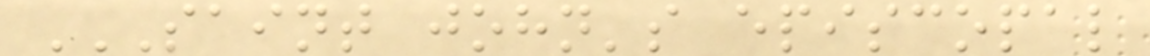SAINT JOHN'S EPISCOPAL
